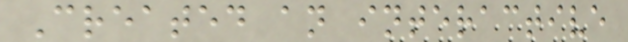Created an interactive
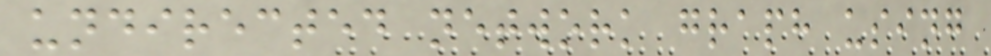undirected network graph using
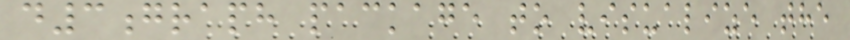d3graph package to visualize the
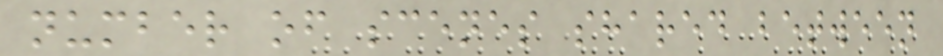number of scenes shared between
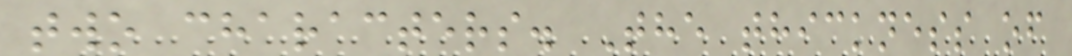two characters. The thickness of
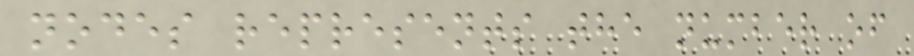nodes represents the number of
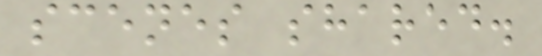scenes shared.
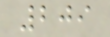209
